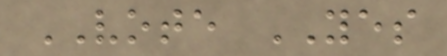VOTE YES
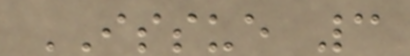ISSUE 3
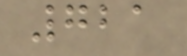721
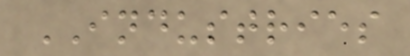INDUSTRIES
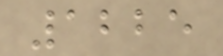1225
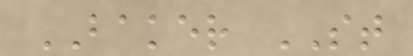BAKER ST
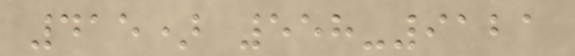415) 558-9121
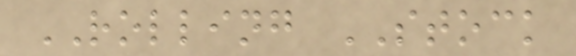ROLLING STOCK
